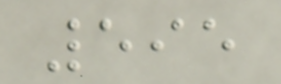595
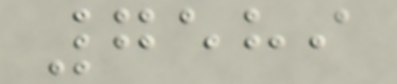7589
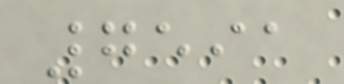7591
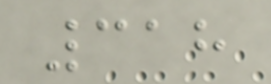318
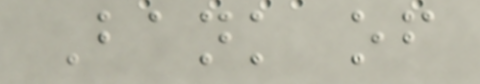Bank of
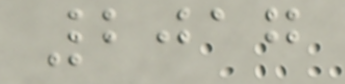2017
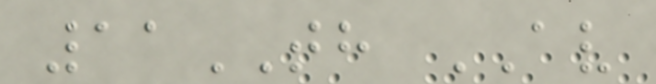11TH AV
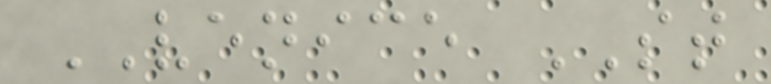VENICE ST
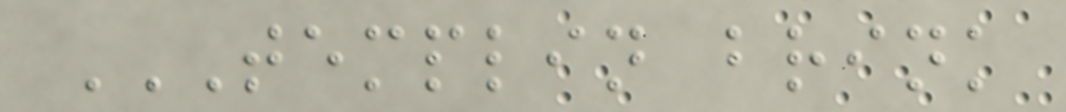TEMPLIN BRINK
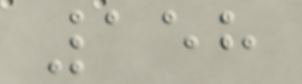158
